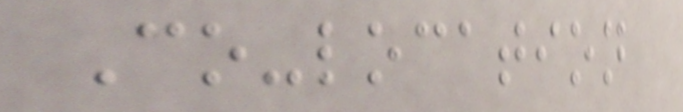Co-location
